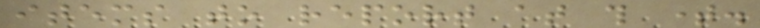items to report at this time.
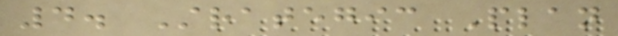4. Strategic Plan
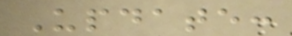Update:
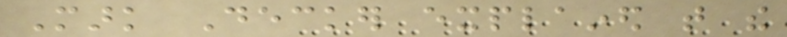Mark Decker explained that the
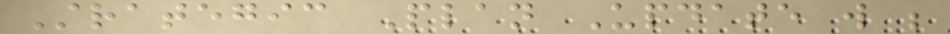Strategic Plan Update will be
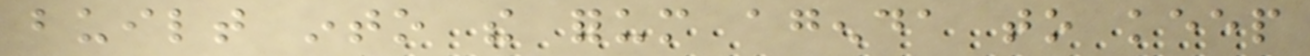built into the forum agenda to keep
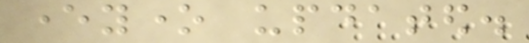everyone updated.
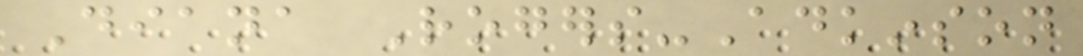Diana Rogers-Adkinson
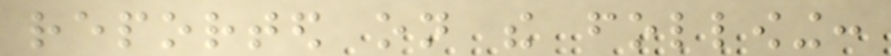reported on the following:
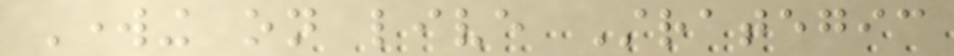Working on live Strategic
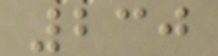230
